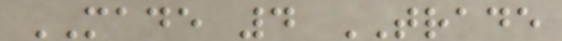MADE 4 TRADE
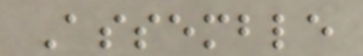Assemble
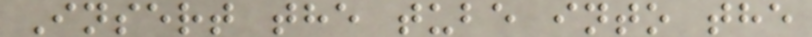Insert the tube into the
